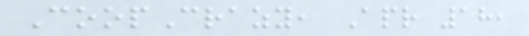CoopCrazy, Apr 18,
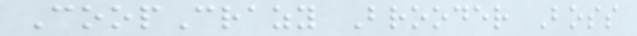CoopCrazy Brooder Boss
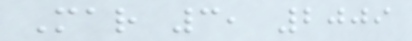Mar 3, 2009
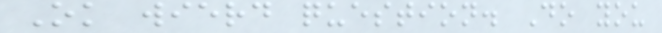Ok wierd question. Do you
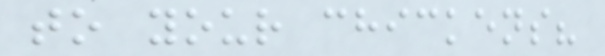to your chickens?
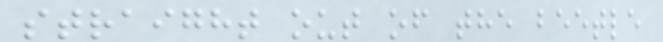straight out of the beetle
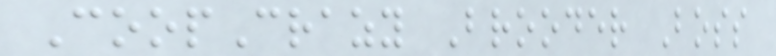CoopCrazy Brooder Boss
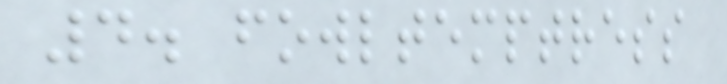4. fowltemptress
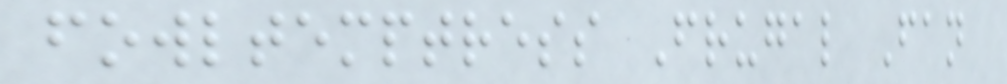fowltemptress Frugal Fan
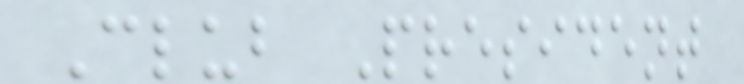Club President
